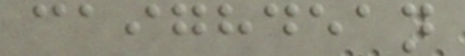caighdean
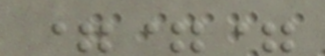===
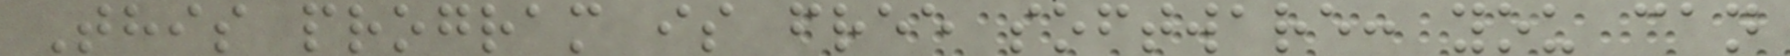This program is free software: you can
